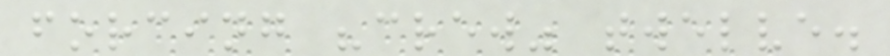forcing "crew" twelve.
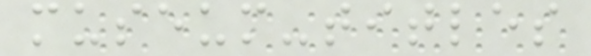museum-titles
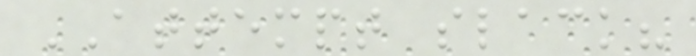ATTEMPT slack?
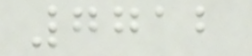7712
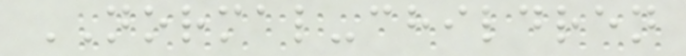NORMAL-children
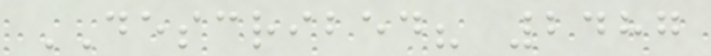DESCRIBED? 2487
